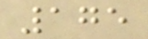175
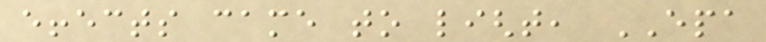effects came to light, EPA
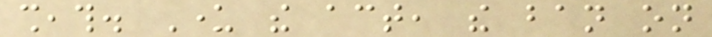sheath. Under the act, the ban on
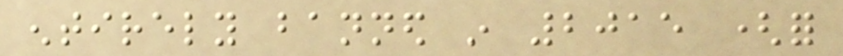entirely banned in 2015 (for
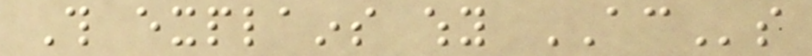This explains why ACs
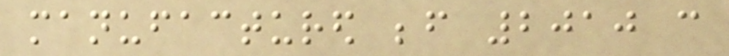manufactured before 2010 can
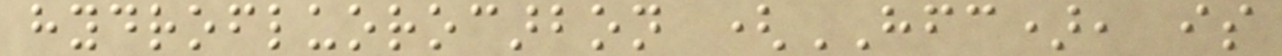hydrofluorocarbon (HFC), is
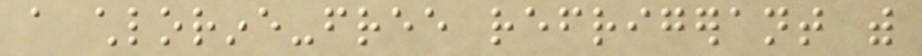a chlorine-free refrigerant with
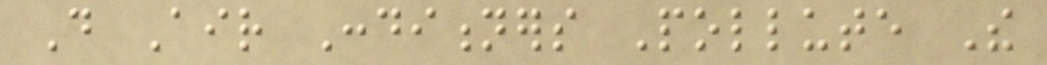Do Air Conditioners Pollute The
